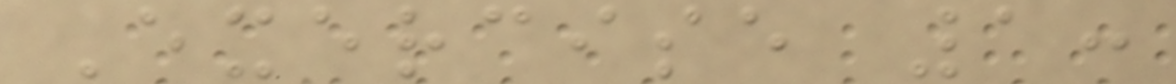Exercise 1:
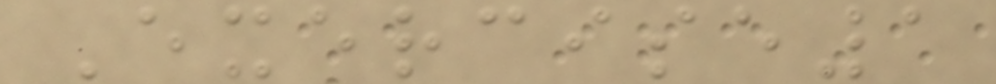Exercise1
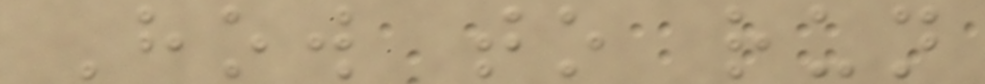How to run
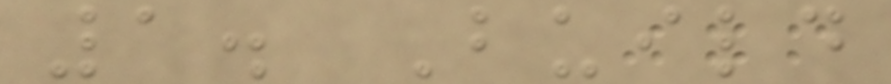1. Build
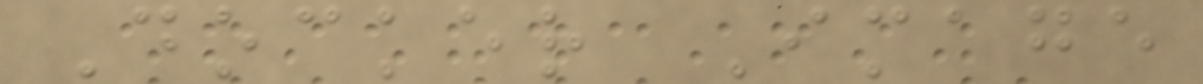Docker Image
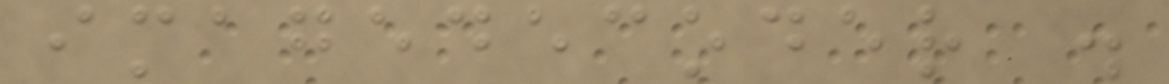imagedecoder .
